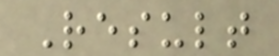Result
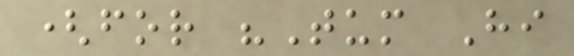(for "Tum Hi
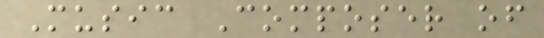Music Composer of
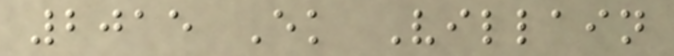2015 Ek Villain
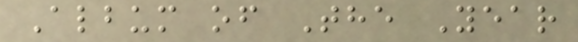Album of The Year
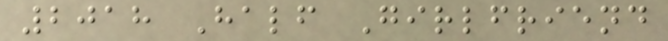2018 Half Girlfriend
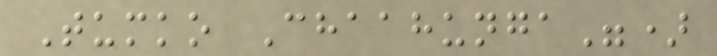Tumko Chaahunga")
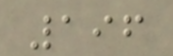196
